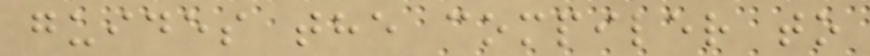guides the compiler to
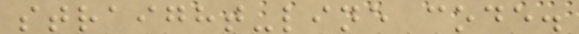straight-line code.
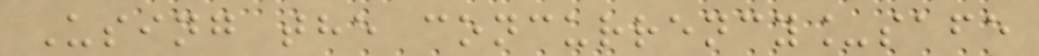Using the concurrency_safe
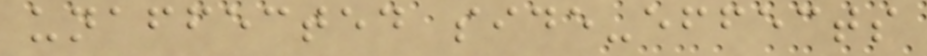unaffected side-effects
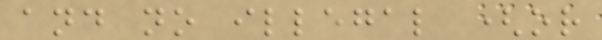and no illegal (or
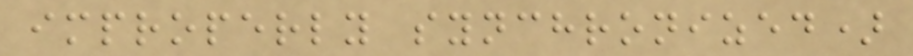improperly synchronized)
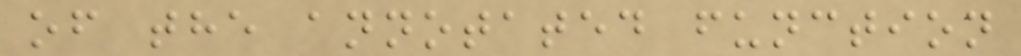of the annotated function
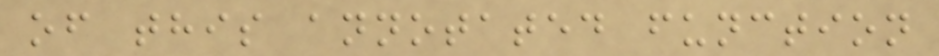of this annotated function
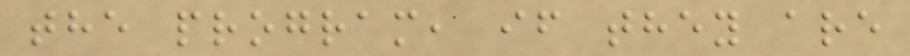the program, if they are
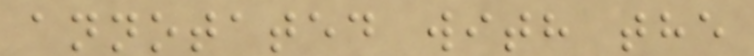annotated with the
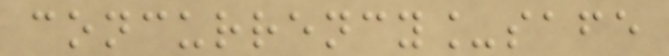concurrency_safe
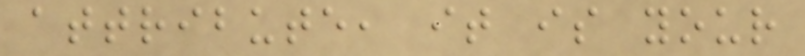attribute, it is your
